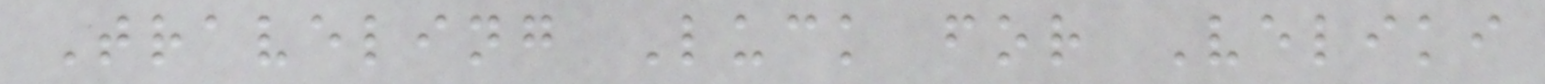Traveling Luck for Veliki
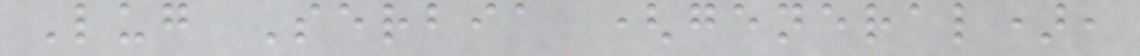Lug Serbia (general),
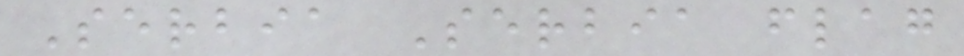Serbia Serbia flag
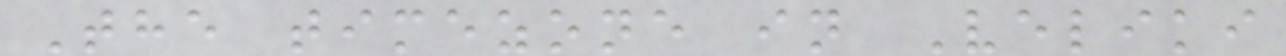The timezone in Veliki
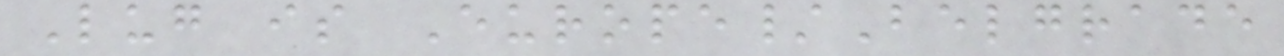Lug is Europe/Belgrade
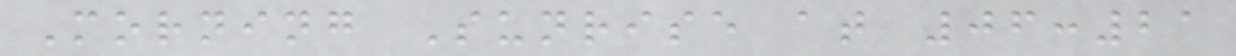Morning Sunrise at 06:21
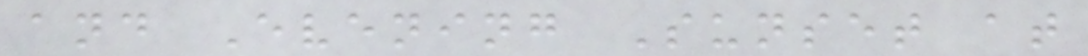and Evening Sunset at
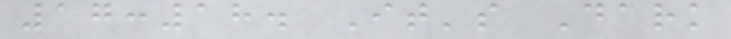17:18. It's Dark
